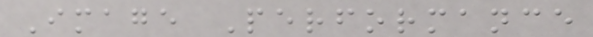Image Performance
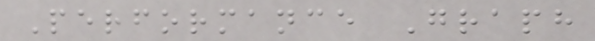Performance Graph
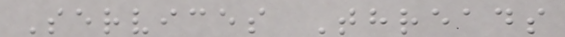Services Threads
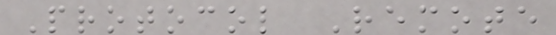Protocol Remote
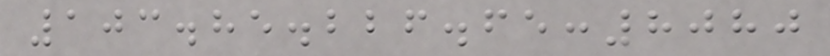103.85.226.65:8080
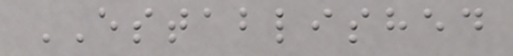ESTABLISHED
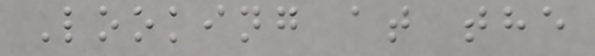Looking at the
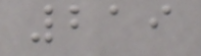219
